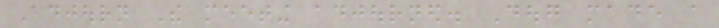Adjourn The meeting adjourned. Doug made a
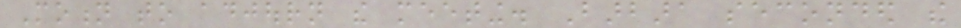Motion to adjourn the meeting. Barbara seconded the
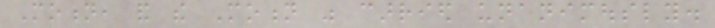Motion, and the Motion was carried unanimously.
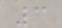3
